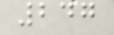247
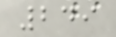249
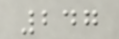247
